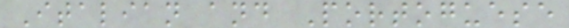Italian and Portoguese
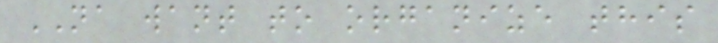NA want to organize this
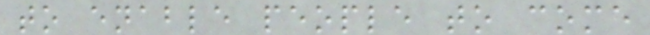to enable people to come
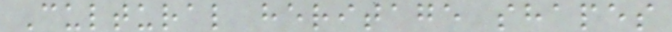Cultural heritage shapes
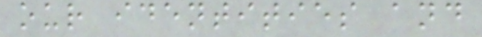our identities and
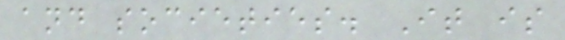and societies. It is
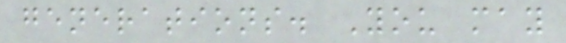generations. You may
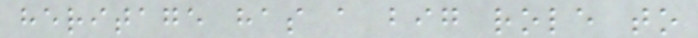heritage has a big role to
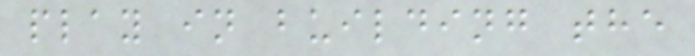play in building the
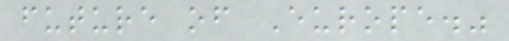future of Europe."
